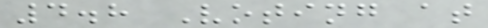4.8 Voting at
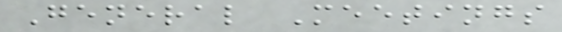General Meetings
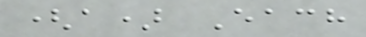(a) Each
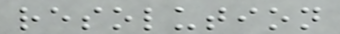resolution
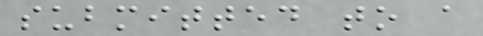submitted to a
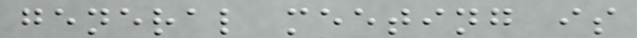general meeting is
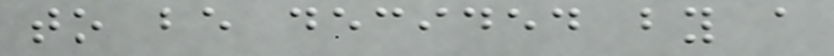to be decided by a
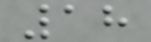18
